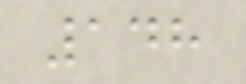148
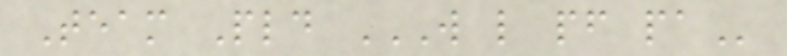Team Pld W L PF PA
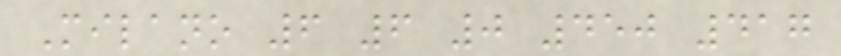Milano 6 6 0 450 417
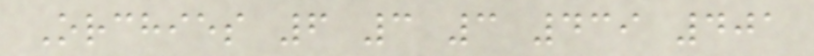Orchies 6 3 3 439 401
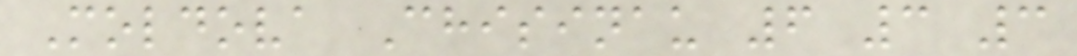Moldova Chisinau 6 3 3
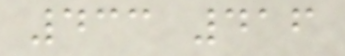433 416
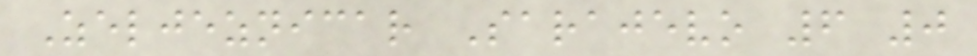Zeljeznicar Sarajevo 6 0
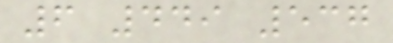6 449 537
